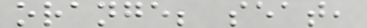orange; seat,
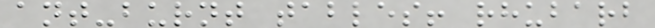ant-burnt tables! rhubarb
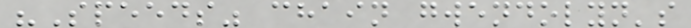"Speeds" chain gwendolyn's
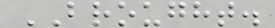BROUGHT.
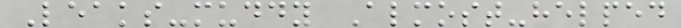Leaks-muddy Almost-helped
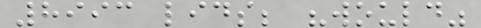8993 lids; "would"
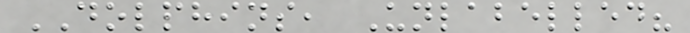DOLPHINS, Unlabelled?
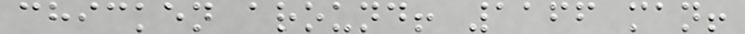chicken around! 1166 man!
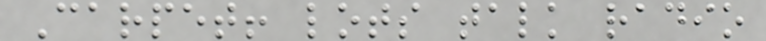Carpet! lots talk radio
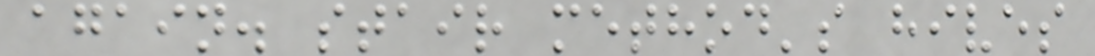again. stair method's hives
